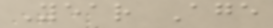Year Age
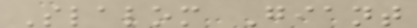Slalom Giant
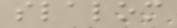slalom
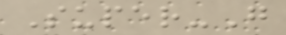Super-G
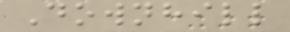Downhill
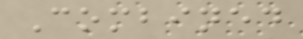Combined
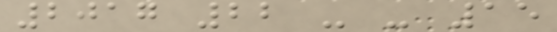2017 22 - - 15
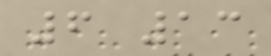6 13
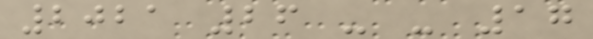2021 26 - - 17
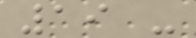19 -
